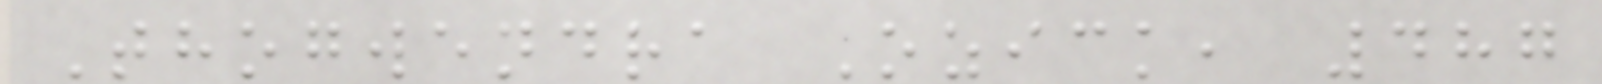Thogwendra Ozick, 487
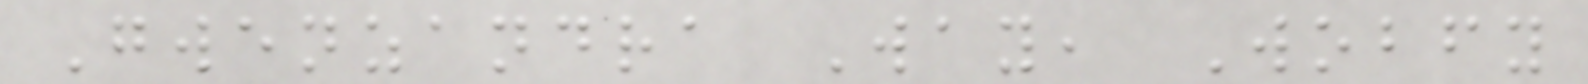Gwenzandra Way, Wobfy
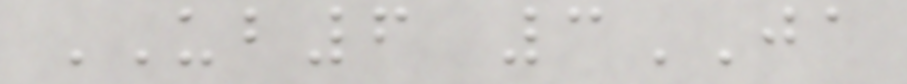UB6 3JA
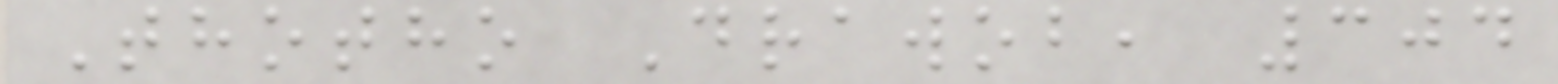Thotho Drawob, 304
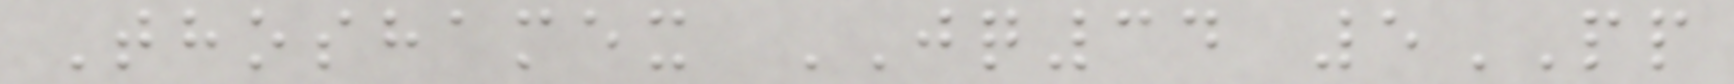Thoshamex JQ34 5PP
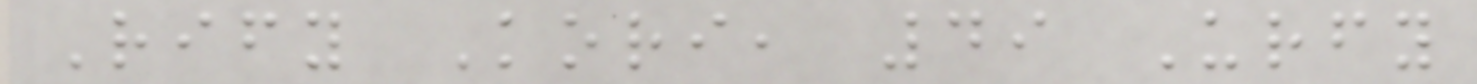Rify Kori, 49 Urfy
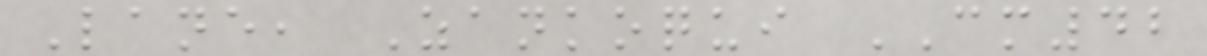Lane, Zankoqui CM42
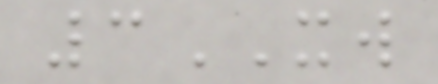3XW
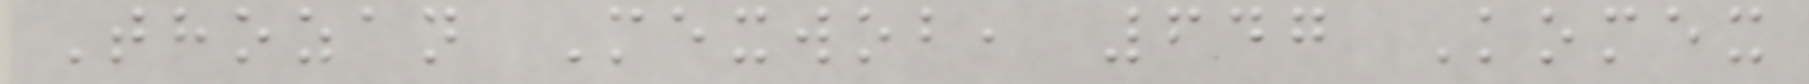Thozan Mexwob, 647 Komex
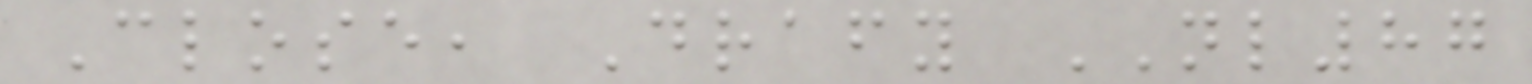Close, Drafy NL87
